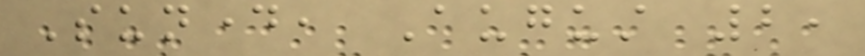Sunday, August 2,
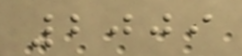2009
